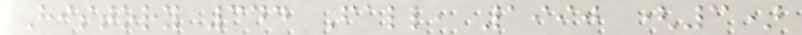History 344 Fall, 1990 (3)
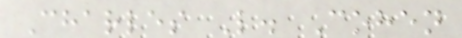Charles L. Cohen
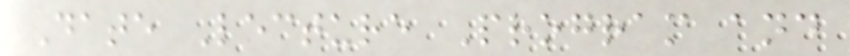Date Lecture Program and
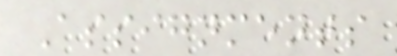Assignments
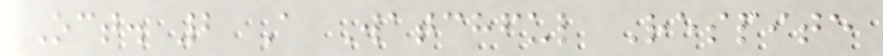Oct. 2 A Watchful Respite
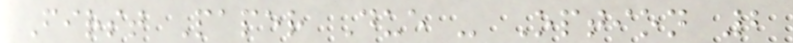First Paper Due - Option 2
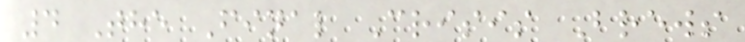4 The Final Crisis Brews
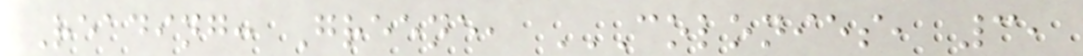Reading: Greene, COLONIES, 3,
